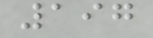197
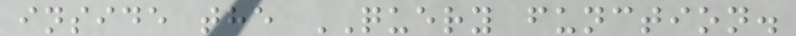inside the QUERY function.
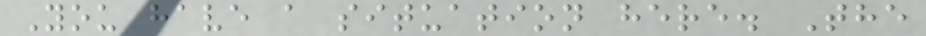You have a situation here. The
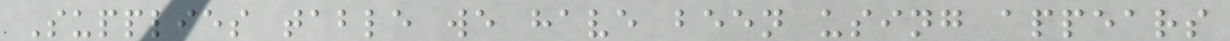Supplies table we have been using appears
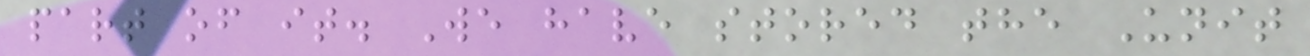part of it. We have stored the Unit
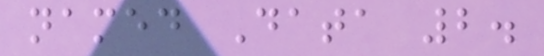named Data 2.
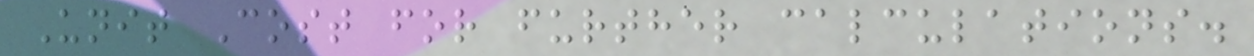Unit Cost for further calculations.
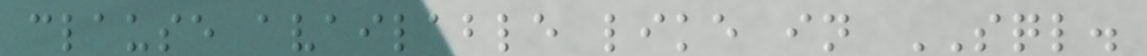clause available like in SQL.
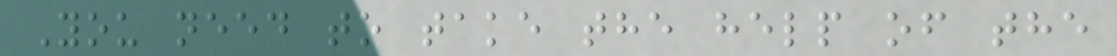You need to take the help of the
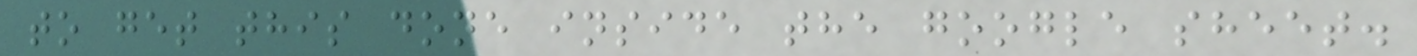to get this done inside the google sheet.
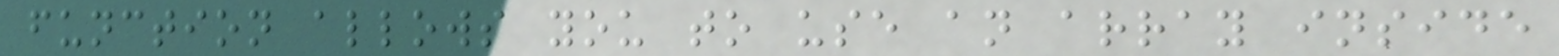function allows you to use an array inside
